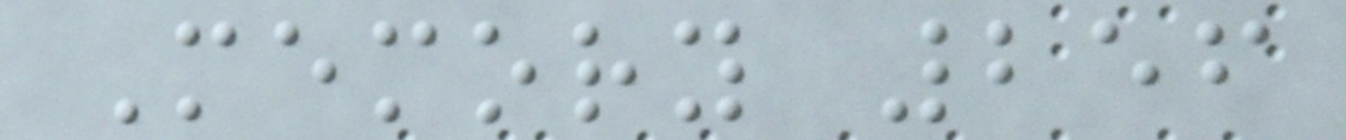Memory 256
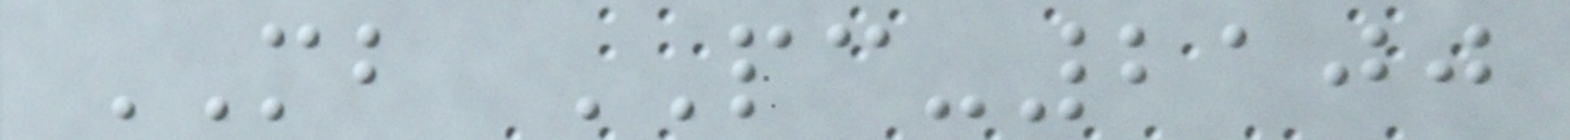MB PC-2100
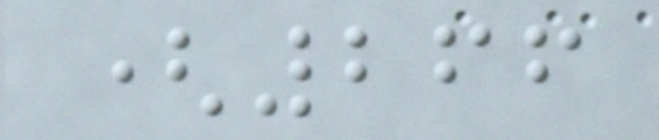(266
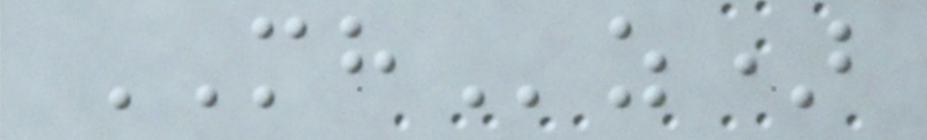MHz)
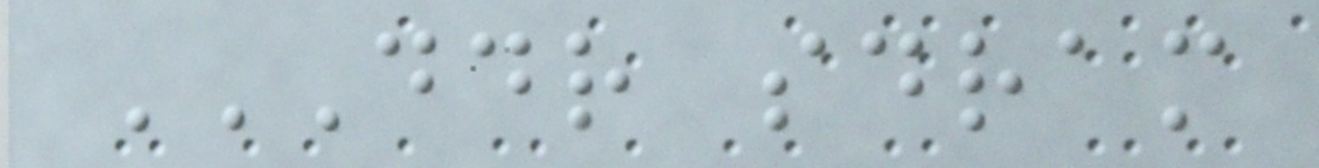DDR SDRAM
